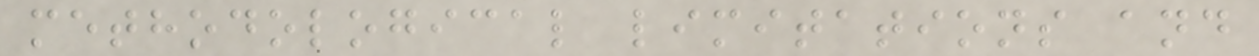methodological limitations and
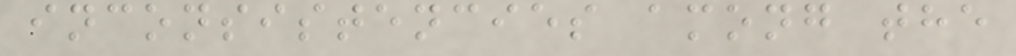inconsistencies among the
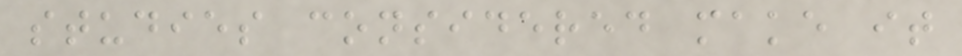studies considered make it
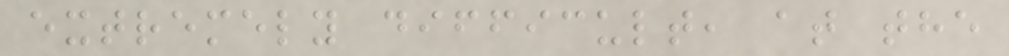extremely difficult, at the
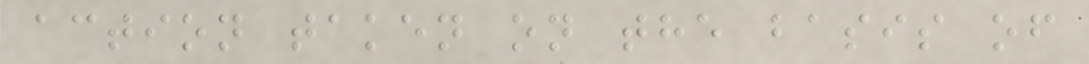action taken on the basis of
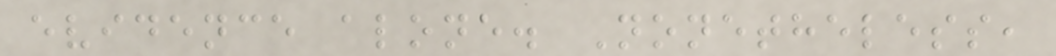evidence alone. Nonetheless,
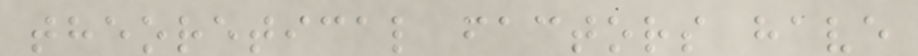theoretical factors have
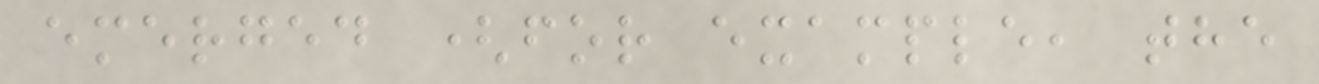emerged (for example, the
